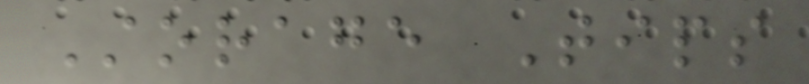Storage Tips
